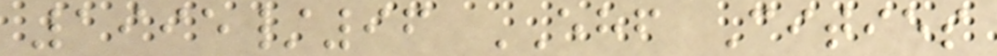1995/96 EHF Cities
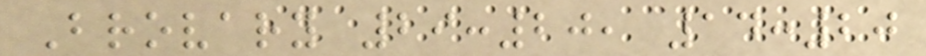Brovary 29:20, 14:20
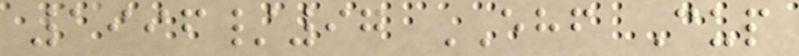1996/97 EHF Cup
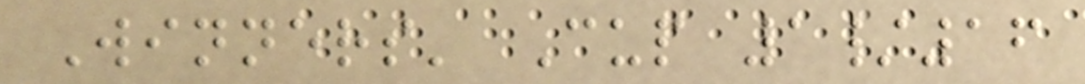Winners' Cup 1/16
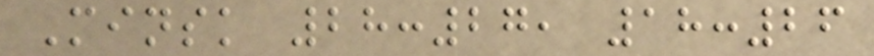Minsk 28:27, 18:26
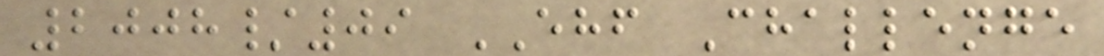2008/09 EHF Challenge
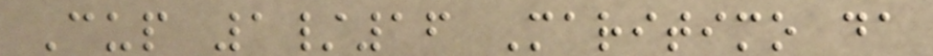Cup 1/16 Maritimo da
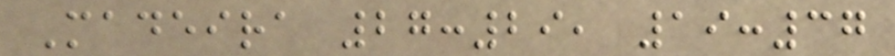Madeira 27:29, 19:37
